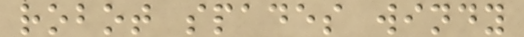robot spades windy
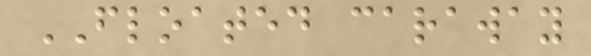FLOATED caraway
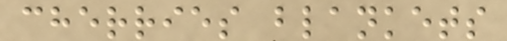cherries blankets
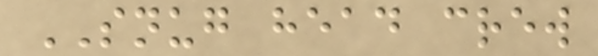SNUG head crew
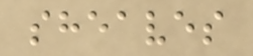sheaves
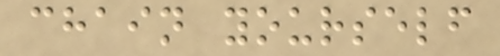chain yourself
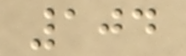104
